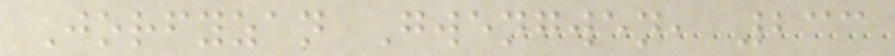Jorfyzan Gwengwen, 233
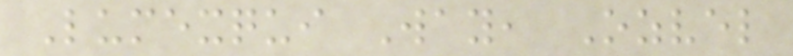Lumexqui Way, Ozvel
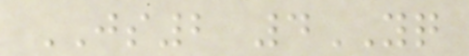JS2 4YQ
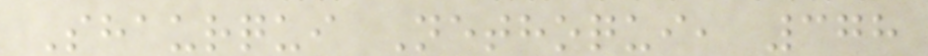Shaurqui Nethoqui, 378
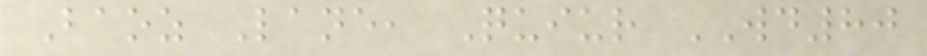Baoz Lane, Quiur WD80
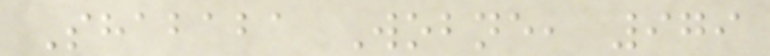Shababa Wobne, 979
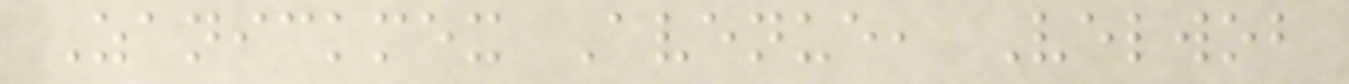Zanickmex Avenue, Velwob
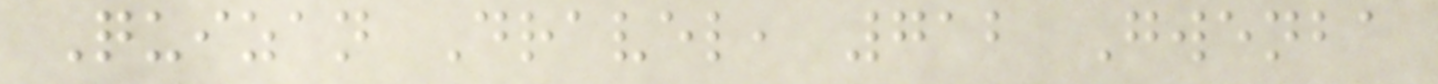Quizan Dravel, 712 Gwenba
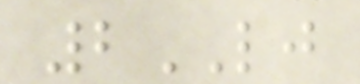2LJ
